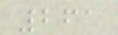261
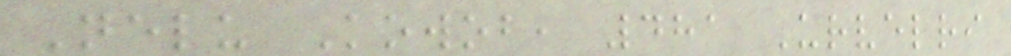Nelu Kowob, 481 Urvelri
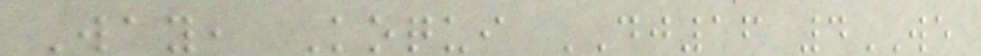Way, Koqui DJ16 4WE
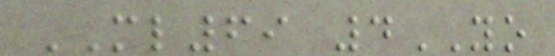ML69 4YO
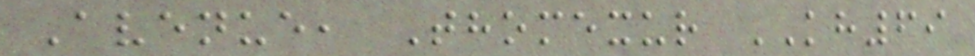Avenue, Thomexur KH69
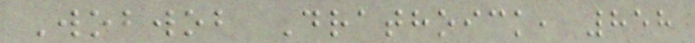Wobwob Drathoick, 858
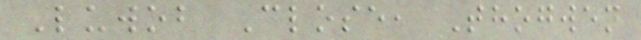Luwob Close, Thogwen
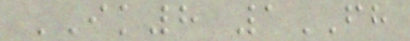IK8 1FH
